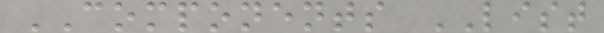COMPONENTS LIST
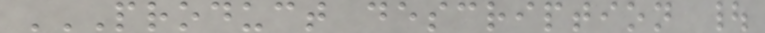PRODUCT DESCRIPTION |
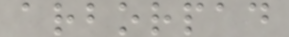arborpad
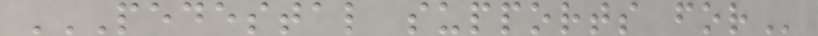PEDESTAL SUPPORTS FOR
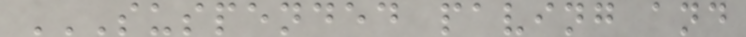SUSPENDED PAVING AND
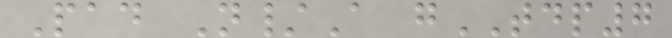Pad N/A gTDP7
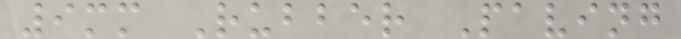9mm Rubber Paving
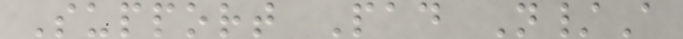Support Pad N/A
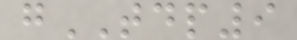gTDP9
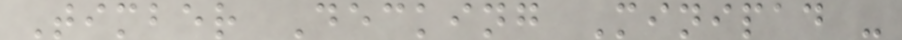Timber Decking Minipad -
